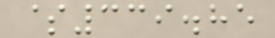$339.85
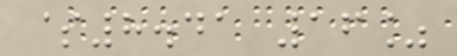$8.41 16%
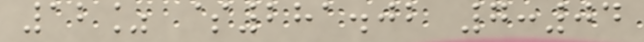12% $281.02 7:04
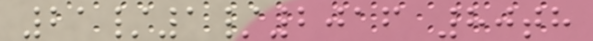21/1/2016 80th
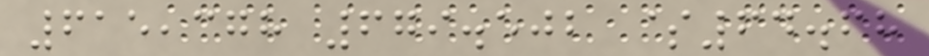615,378 679.502 $64.68
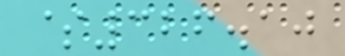$326.10
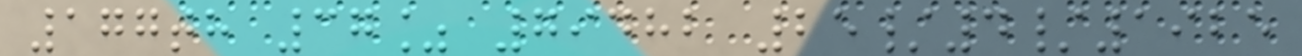177th 37% 79482 25/4/1925
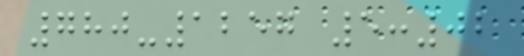780-1257 5:02
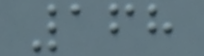168
